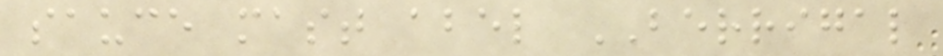sauce mast abel BERRIGAL
